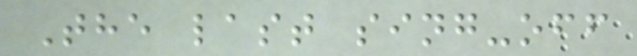The last sing-off
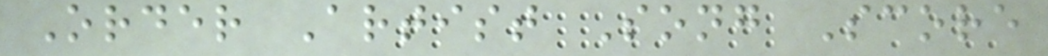Order Artist Song Score
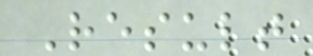Result
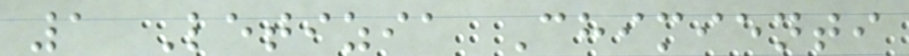1 Letizia Chimienti
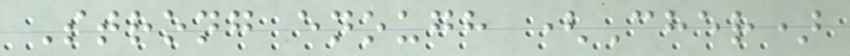Strong enough (Cher)
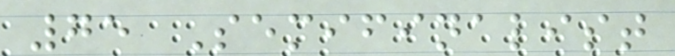75 Semifinalist
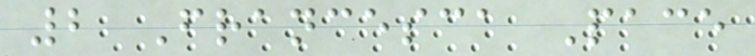2 Francesca Pace
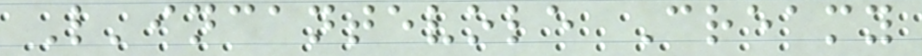L'incantevole Creamy
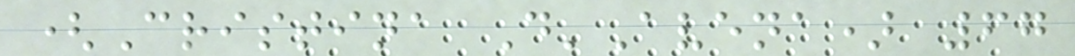(Cristina D'Avena) 67
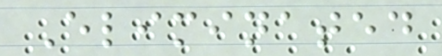Eliminated
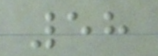58
